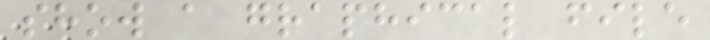show a graphical file
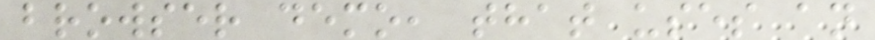browser demo, that uses an
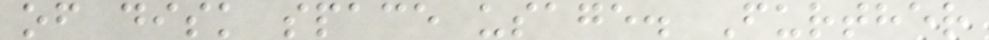of disk space usage. Further
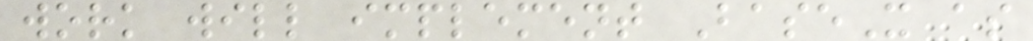work will implement BaseX as
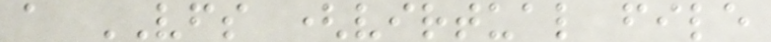a VFS (virtual file
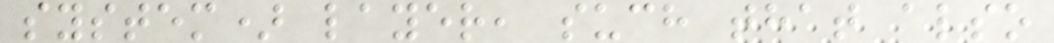system) layer, such that also
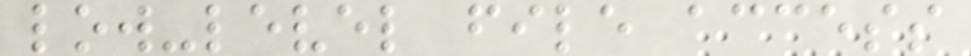low-level file access
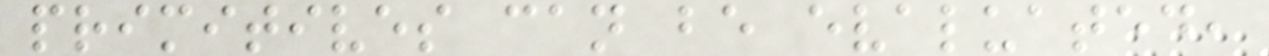primitives can be evaluated,
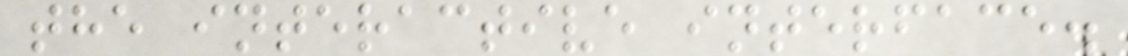the interactive interface.
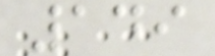149
